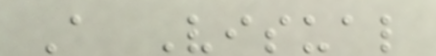A Visual
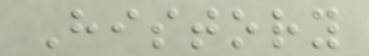History
